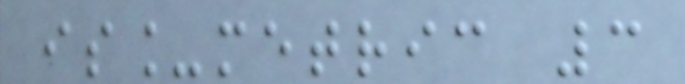is_metric 3
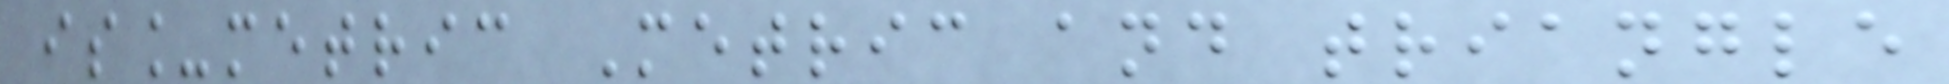is_metric Metric and triangle
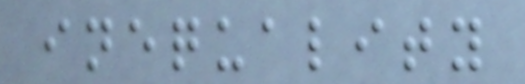inequality
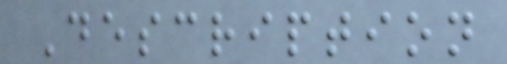Description
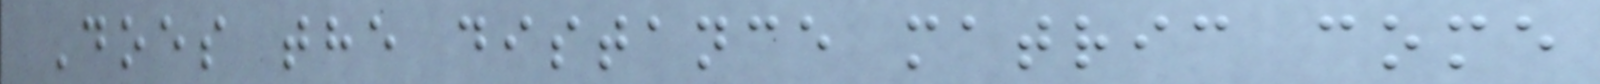Does the distance matric come
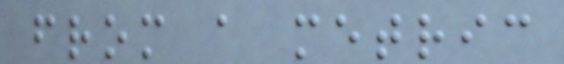from a metric
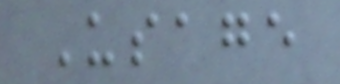Usage
